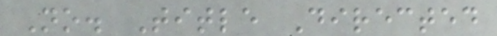No. Title Directed
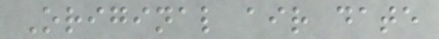Original air date
